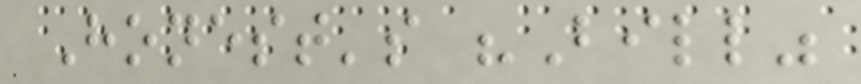Honest's "Bill"
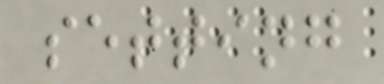setting
